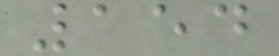154
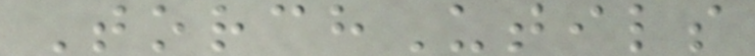TorchUtils
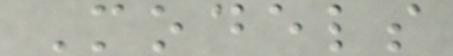Models
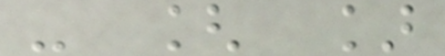- [ ]
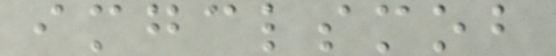imgclsmob
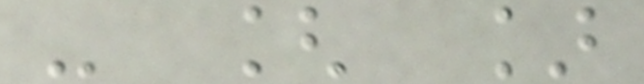- [ ]
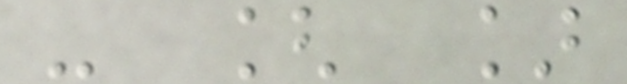- [ ]
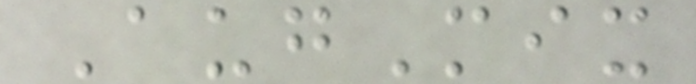AugMix
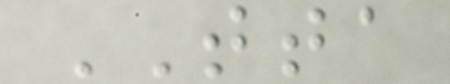TTA
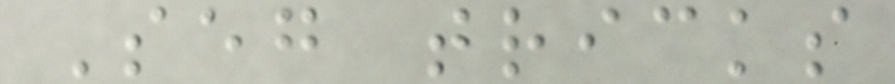Seg tricks
